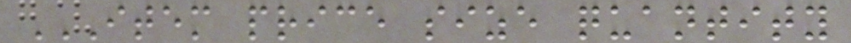ITEM PRICE SIZE QUANTITY
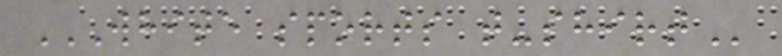WHITE SPORTS T-SHIRT
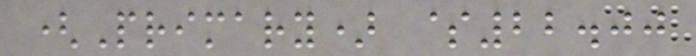(Primary) $22.00
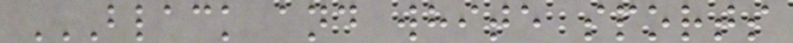BLACK AND WHITE SPORTS
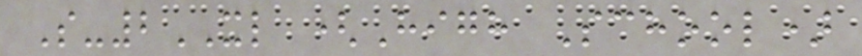S-2XL (High School)
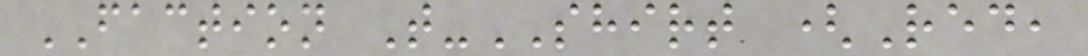FACTION T-SHIRT (Red,
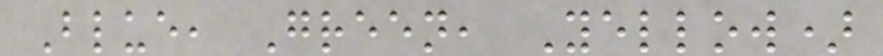Blue, Green, Yellow)
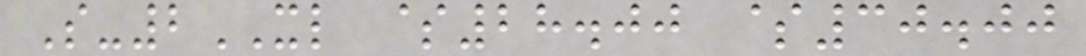S-2XL $28.00 $30.00
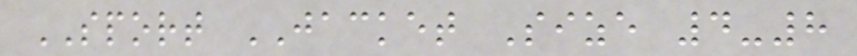SPORT JACKET Size 4-8
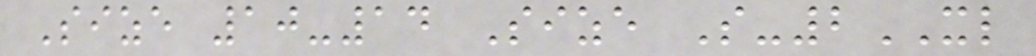Size 10-14 Size S-2XL
